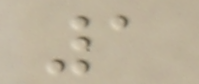1
